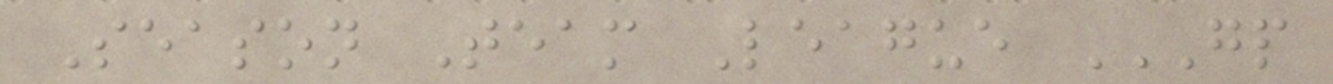Season Team League GP
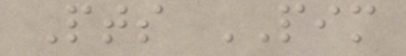Pts PIM
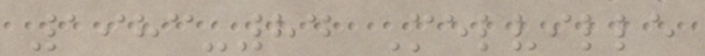1983-84 Melville
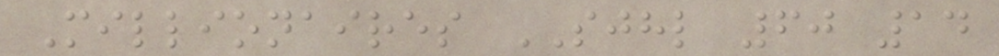Millionaires SJHL 60 14
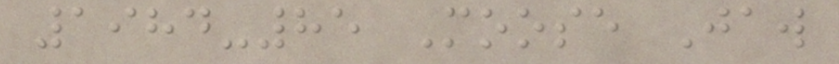1984-85 Moose Jaw
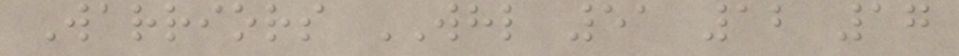Warriors WHL 51 12 17
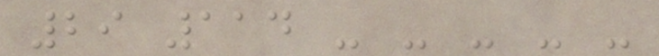29 114 - - - - -
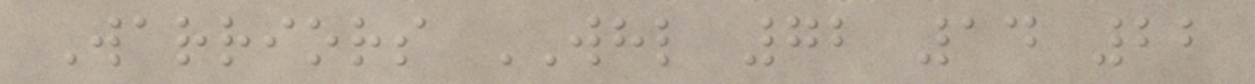Warriors WHL 72 14 22
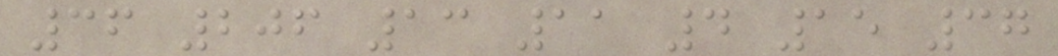36 206 13 11 4 15 37
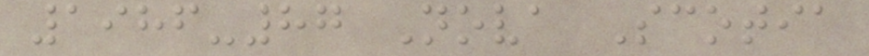1986-87 Nova Scotia
